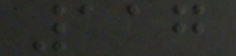117
